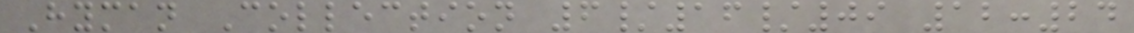Hyman Collection 6/16/09 12:24
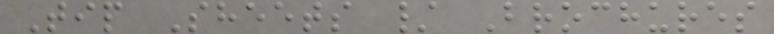Tip Sheets / Brochures
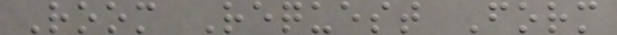Room Request Form
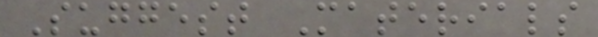Suggest Materials
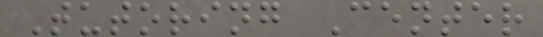Tutoring Center
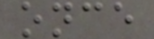once
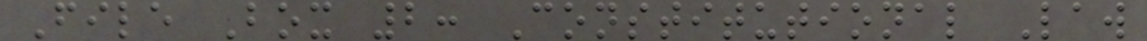File Box 2: Constitutional Law
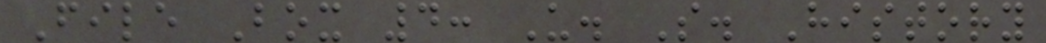File Box 4: U. S. History
